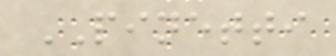PINETTI
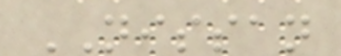NISSAN
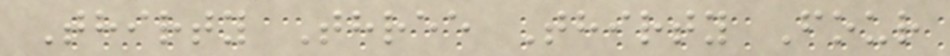Thirty Three Thirty Four
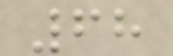68
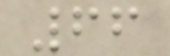66
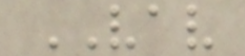VAV
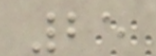25
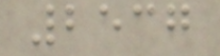2537
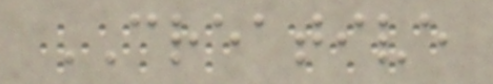CREATIVE
